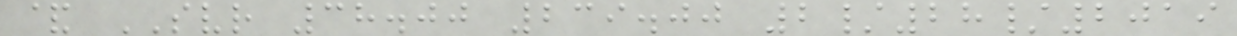& SVR 38.00 239.00 2/28/2019
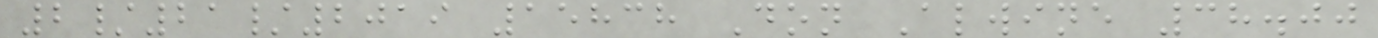2/21/2019 15838 Don Alwine 38.00
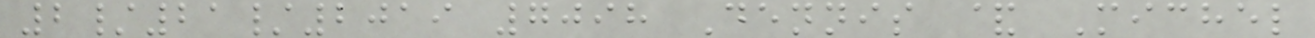2/21/2019 7098 Dennis & Michel
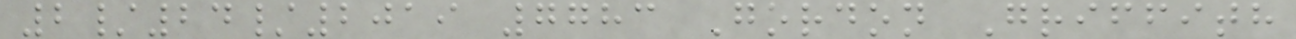2/24/2019 7783 Gordon Griffith
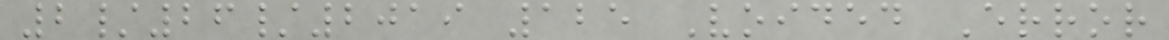2/26/2019 125 Voided Error
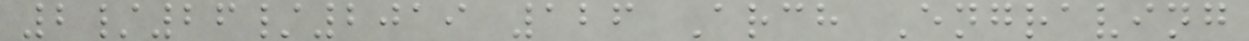2/26/2019 126 Arch Engraving
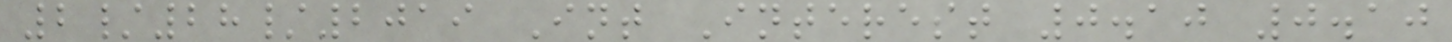2/28/2019 Int Interest 0.10 0.10
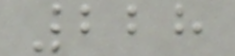228
